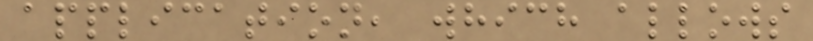application, which allows
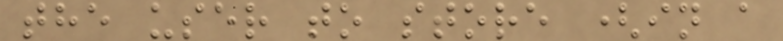the user to store (in a
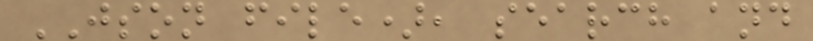JSON file), search and
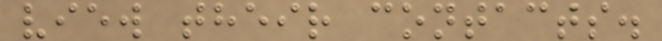view their contacts.
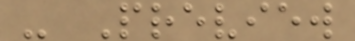- Preview
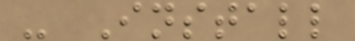- Install
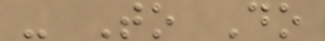- To Do
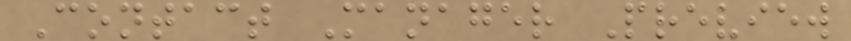Contact Manager Preview
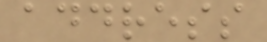address
